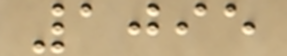1095
